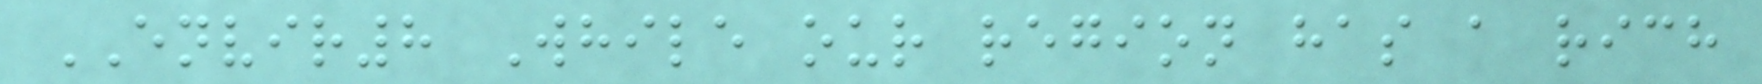ENVIR8 While our region has a rich
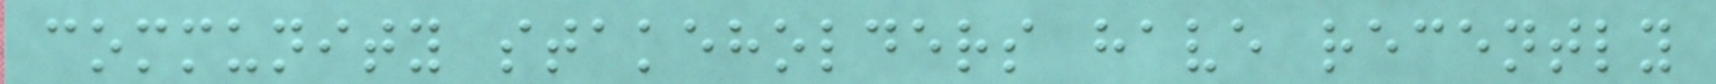community stakeholders have recently
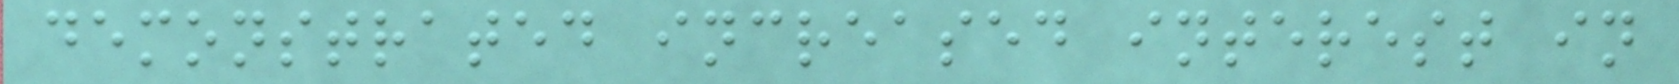demonstrated increased interest in
